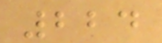224
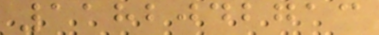1182042713
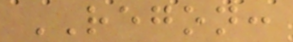REGON:
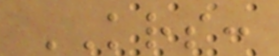KRS:
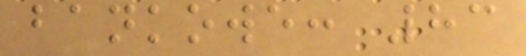bankowe: 83
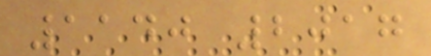1140 2017
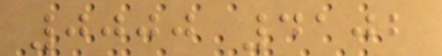0000 4102
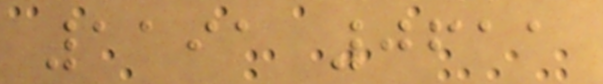1191 0611
